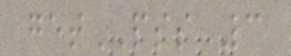getPSS 3
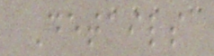Details
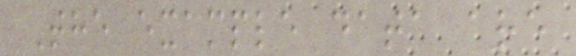The example data are
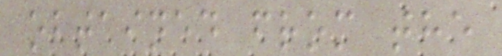obtained from the
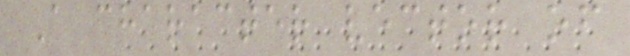A character vector of
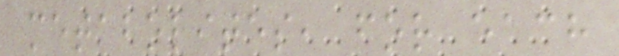metabolites, for each
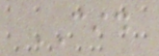CID
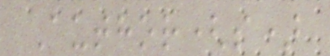Author(s)
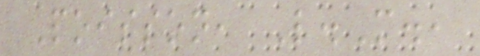Poisson, L.M.,
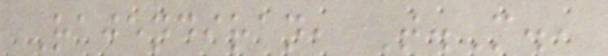Rajendiran, T.M.,
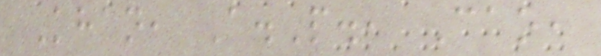Khan, A.P., Cao,
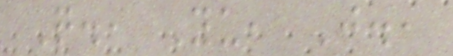Q., Yu, J.,
